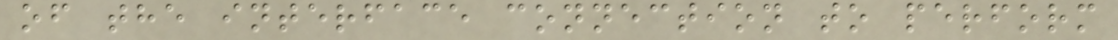of the interface connection to perform
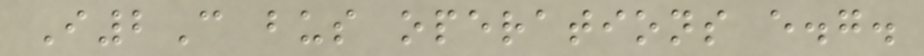I2C bus operations e.g.
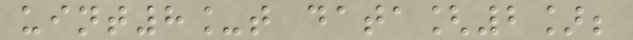uint8_t data[2];
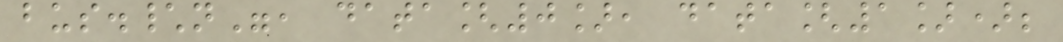bus.\n", data[0], data[1]);
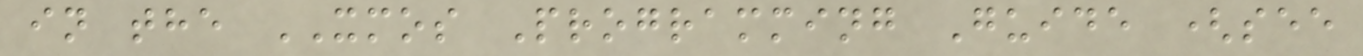in the XMOS Programming Guide (see
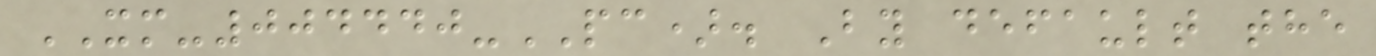XM-004440-PC). By default the
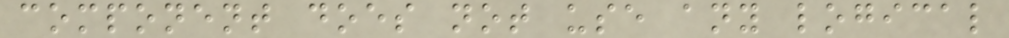component does not use any logical
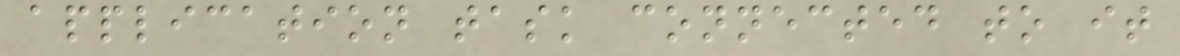application task connected to it
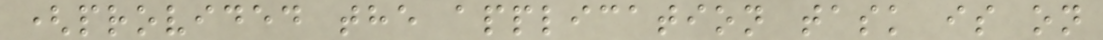(provided the application task is on
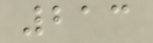213
